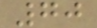70
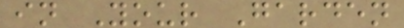in Your Garden
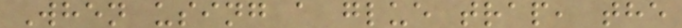When using a glue trap, the
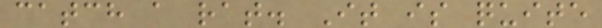catch a rat. It is quite
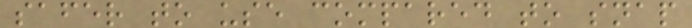safer to use compared to snap
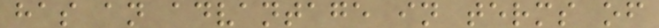has an advantage in terms of
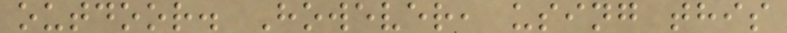outdoor. However, using this
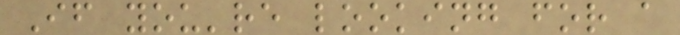If you're looking for a
